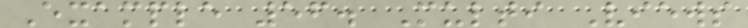Example 56. Multi Views
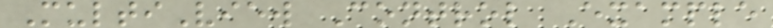MultiView Control Example
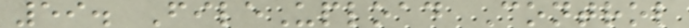59. FileUpload Control
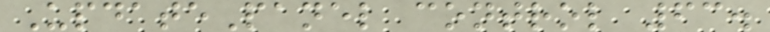UpdatePanel control 63.
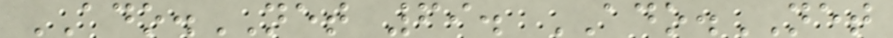ADO.NET 69. ADO.NET
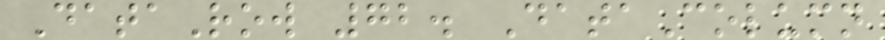DataRow 72. DataColumn
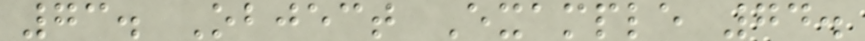73. Object Example 74.
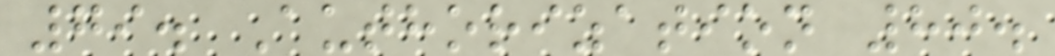79. Authorization 80.
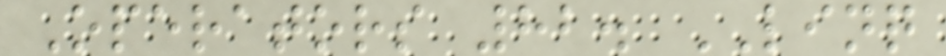Operators 82. LINQ
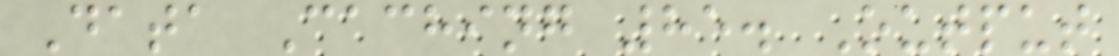Data Caching 85. Output
